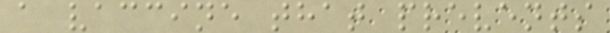a vaccine that prevents
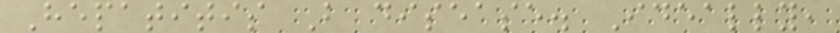Hepatitis B disease. Ideally,
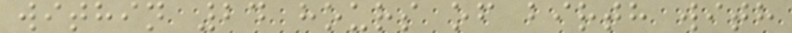within 24 hours of birth with
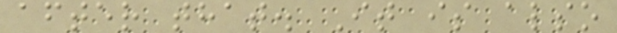after that. It is also
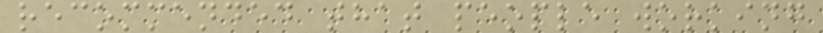recommended that people working
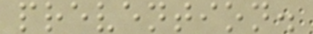prevention.
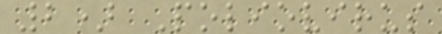2) Poliovirus
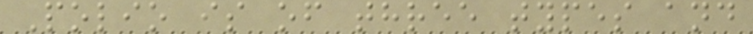Polio is of three types and
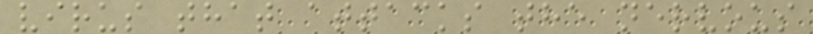virus that attacks the nervous
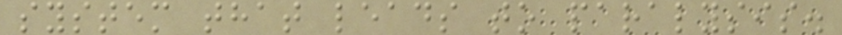system that leads to paralysis.
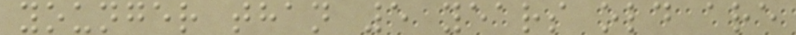younger than 5 years old are
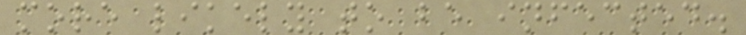more likely to be infected.
